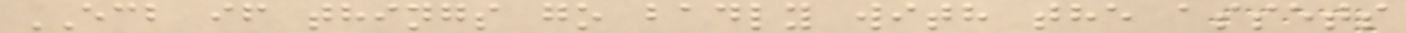ECB if things go badly with the assets
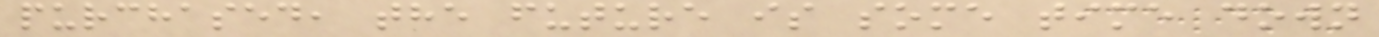purchased, the future is some time down
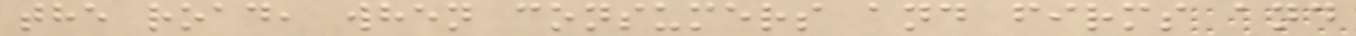the road, when consumers and firms and
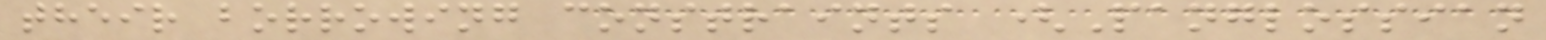their borrowing constraints (Panglossian
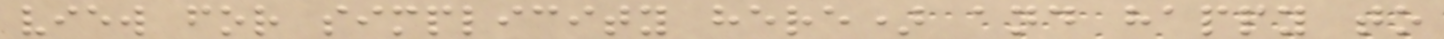view for simplicity here) and happy to
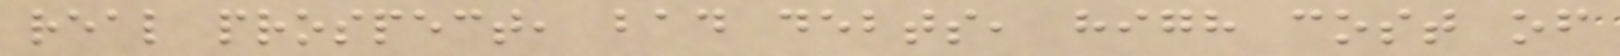real prospect, bad debts, high cost of
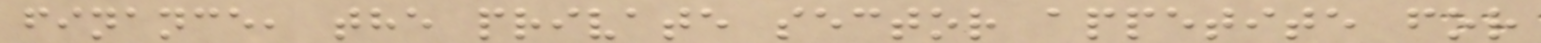finance, the private sector appetite for
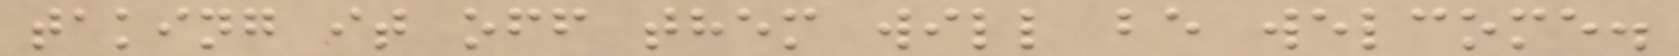taking it off them will be welcome.
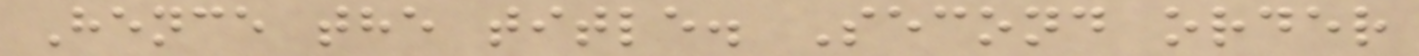Hence the title. Second order
